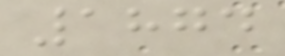1874
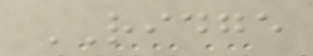RIDGE
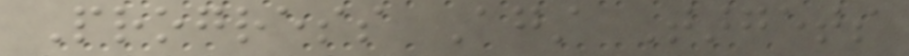Progress Against Targets
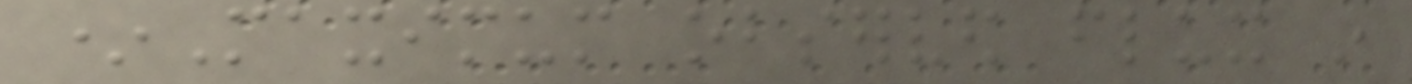*Maximum observed flux in
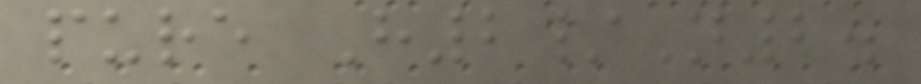pure H2/N2.
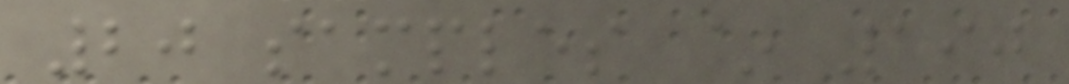20 samples ~ 190
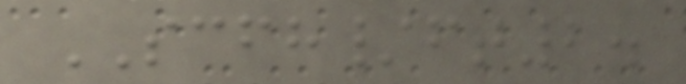SCFH/ft2.
